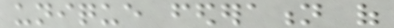unique federation of
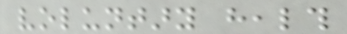voluntary health
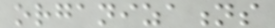organizations
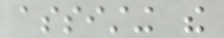assisting the
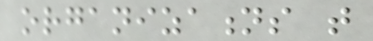organizations that
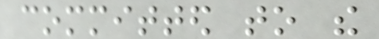committed to the
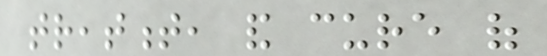treatment, and cure of
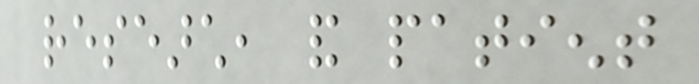research, and patient
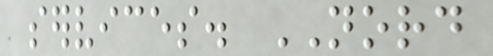services. NORD
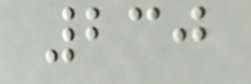230
